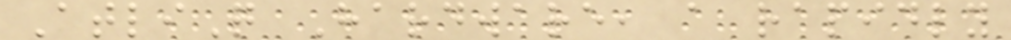AtliQ Hardware, a rapidly
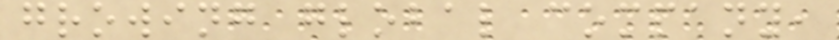growing global company,
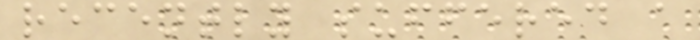recently suffered a
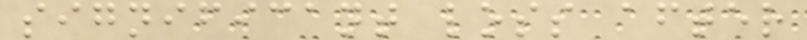significant loss after
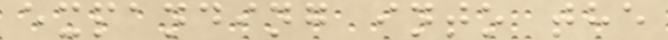expanding into the
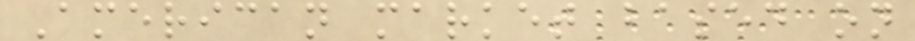American market based on
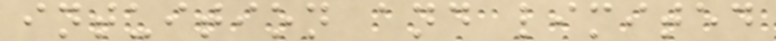intuition and limited
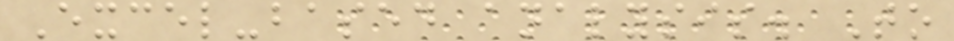Excel-based analysis. To
